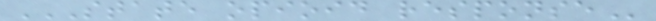STATE OPIOID RESPONSE
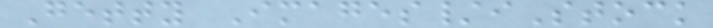Getty Images/iStock
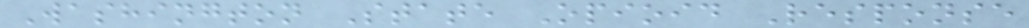Washington State Opioid Response
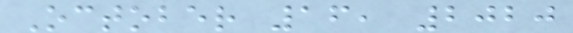October 16, 2020
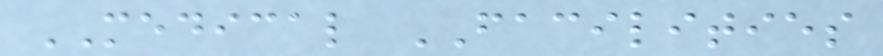MEDICAL FACILITIES
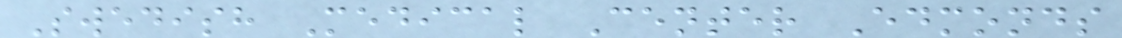Swedish Medical Center Edmonds
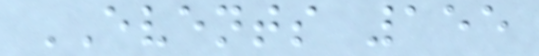EVENTS 155
